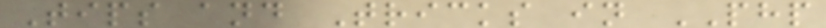Tips and Tricks in PHP
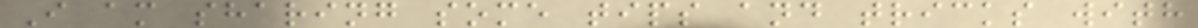I am sharing some tips and tricks with
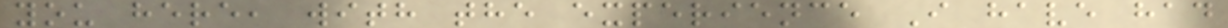you here, with the experience I have had
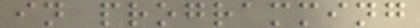in programming
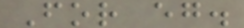For eg.
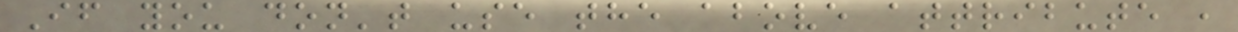If you don't use the above attribute ,
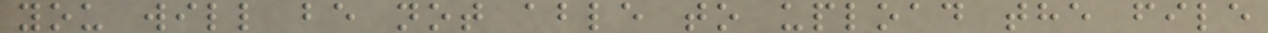you will be not able to upload the file
